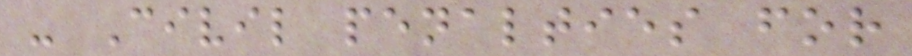- Civil penalties for
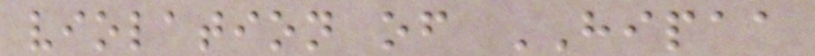violation of HIPAA
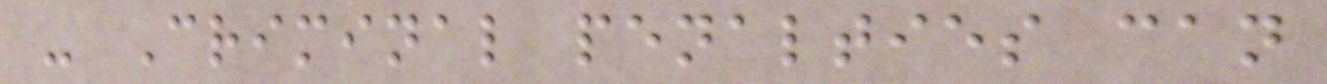- Criminal penalties can
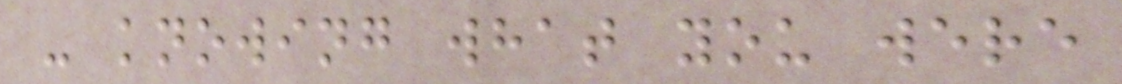- knowing what you were
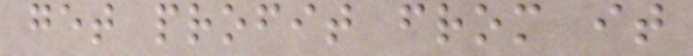get profit from it
